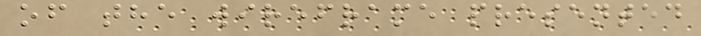of the wireframe presented
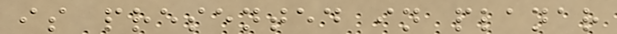is presented in planar
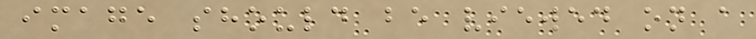image should be viewed on a
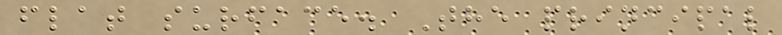flat surface. The principal
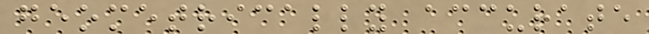geometrically accurate
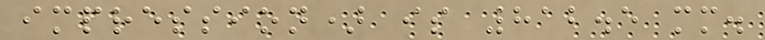impression) is 812.5 mm.
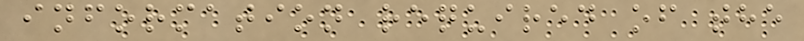information required of the
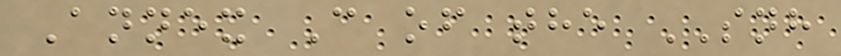Annex C of the SNH
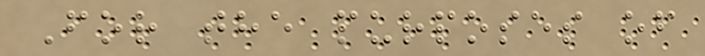For the purposes of
